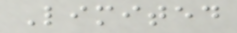Limited
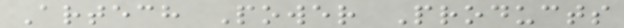Artech Power Products
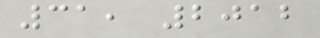31, 2012
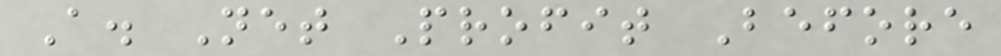A. Net Profit Before
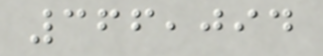366,094
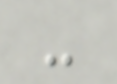-
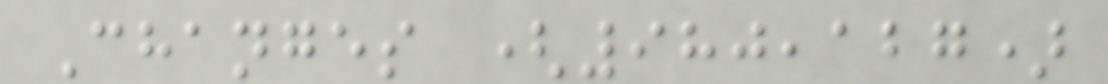Changes (980,127)
